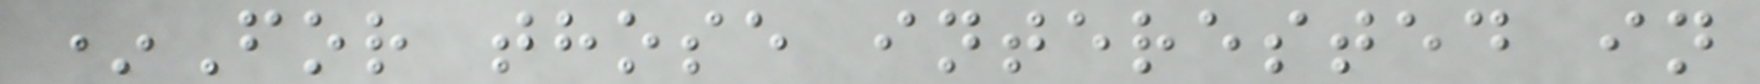*For those interested in
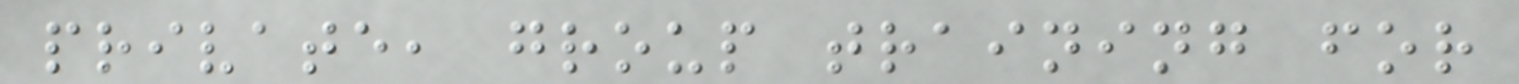private, group training for
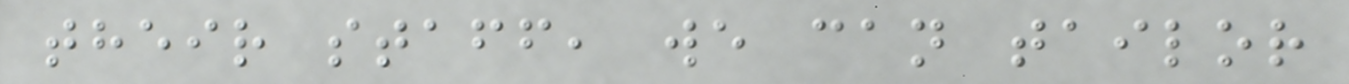their staff, we can tailor
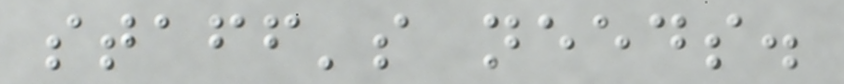staff's needs.
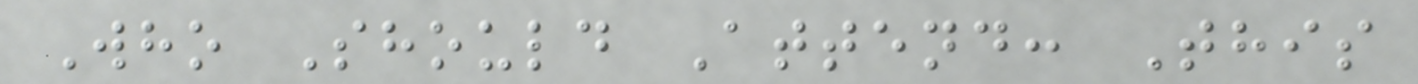Who Should Attend: This
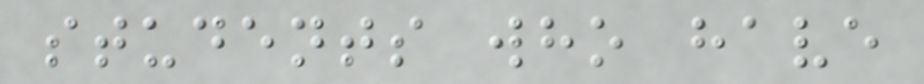students who have
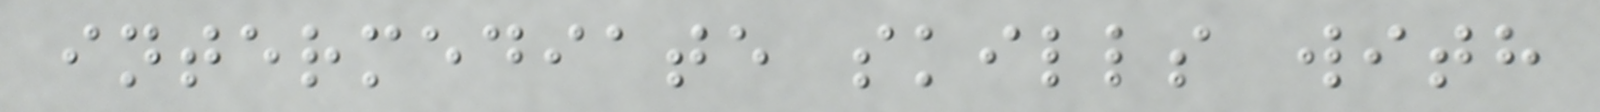intermediate skills with
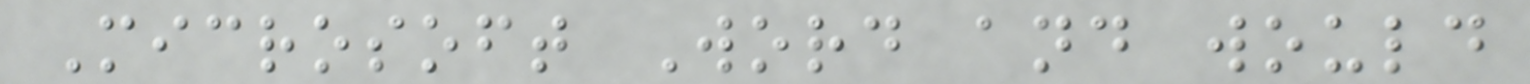Microsoft Word and would
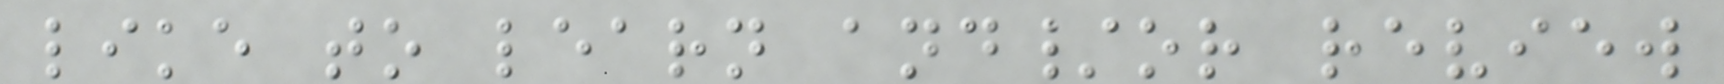like to learn and/or review
